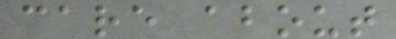care about
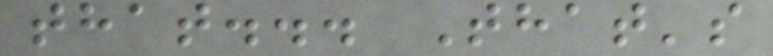that... That's
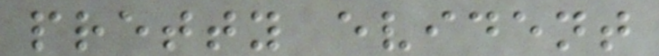pretty evident
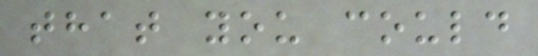that you could
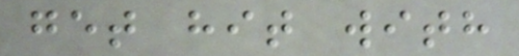get hit with
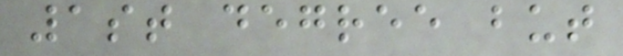1st degree but
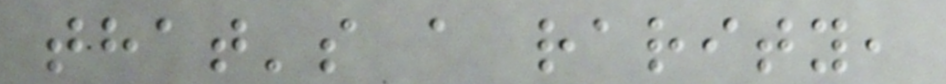that's a rarity,
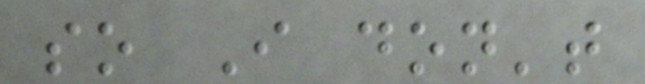so I don't
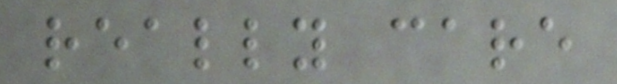really care
